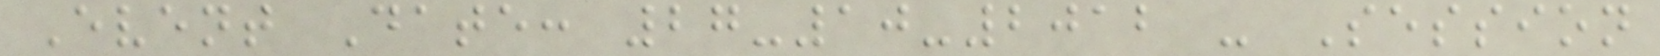Event Date: 27-10-2012 - Session
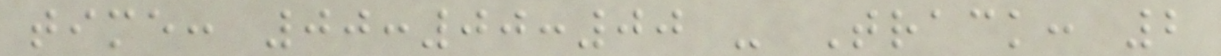time: 00:00:00 - Track: 2
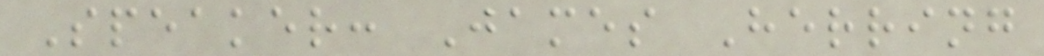Speaker: James Herring
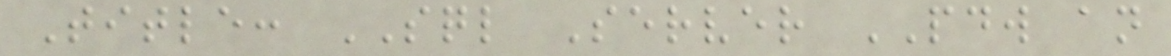Title: SQL Server PDW an
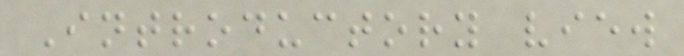Introductory view
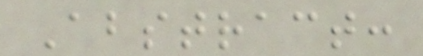Abstract:
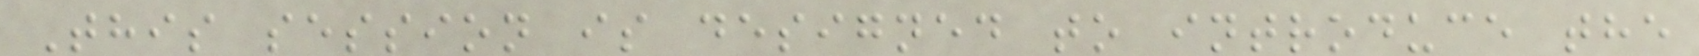This session is designed to introduce the
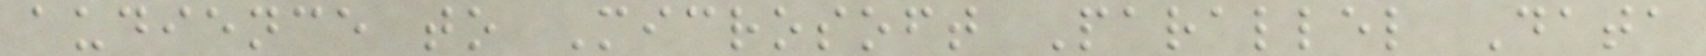audience to Microsoft Parallel Data
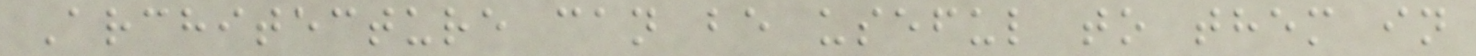Architecture can be useful to them in
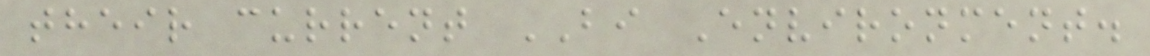their current BI Environment.
